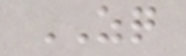ZQ
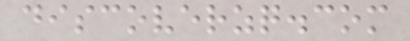discoverzq.com
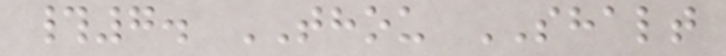#7. THOU SHALT
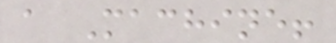a Machine!
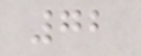72
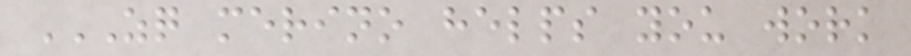ZQ MERINO HELPS YOU WORK
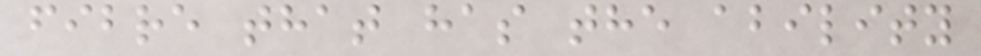fibre that has the ability
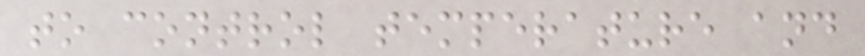to control temperature and
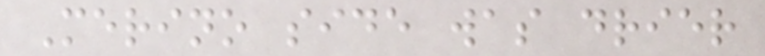Merino side was drier
